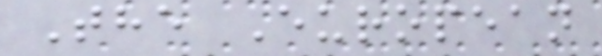The European
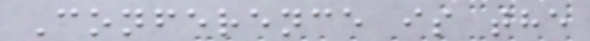Conference is the
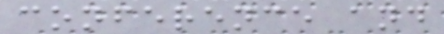conference and
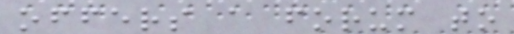offers a forum to
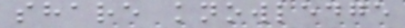share knowledge
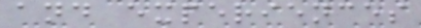and experiences
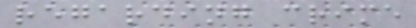regarding crime
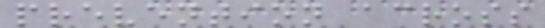prevention across
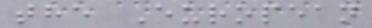the European
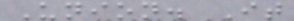Union. It
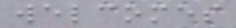welcomes
